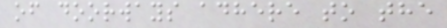of doorways adhere to the
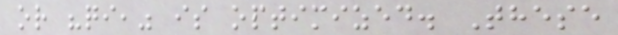or "qi," is optimized. These
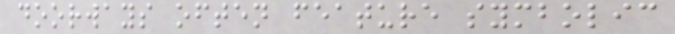doorways often feature symbolic
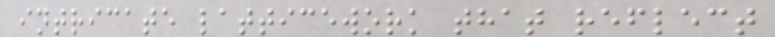intricate latticework that reflect
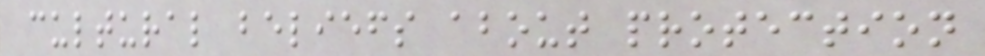cultural beliefs about protection
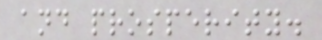and prosperity.
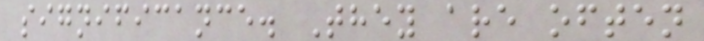significance. They are often
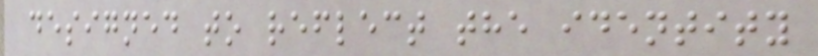designed to reflect the identity
